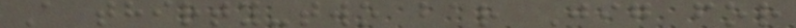A thirty-two bar Jig for
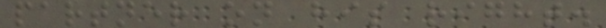partner on his right.
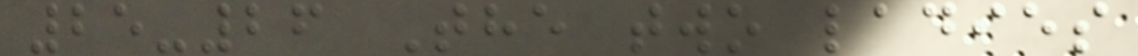25-26 The two ladies
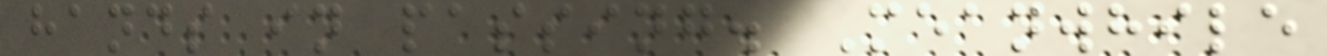hands in passing. Meanwhile
